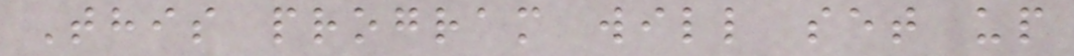This program will set up
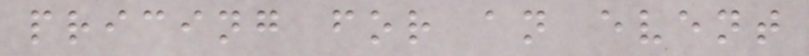pricing for an event
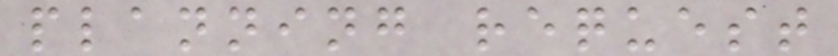planning request
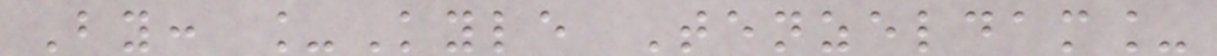By: _Kyle Tenzeldam_
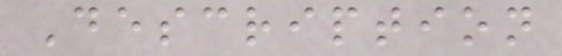Description
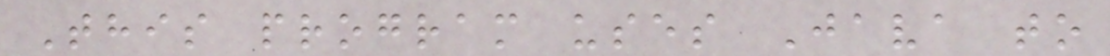This program uses Java to
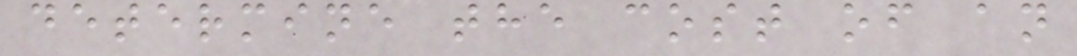determine the cost of an
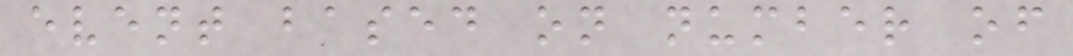event based on number of
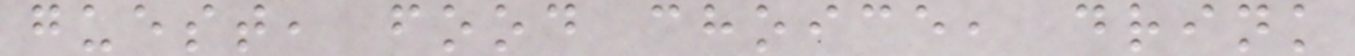guest, food choice, drink
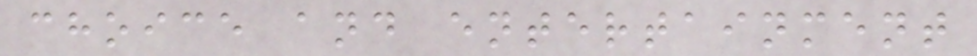choice and entertainment
